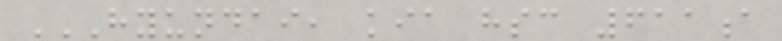HYUNDAI, KIA HSC 611A
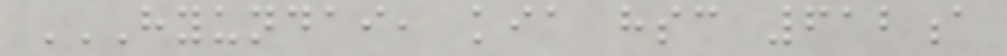HYUNDAI, KIA HSC 612A
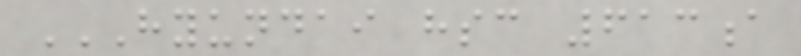HYUNDAI HSC 613A
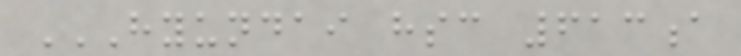HYUNDAI HSC 613A
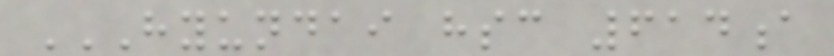HYUNDAI HSC 614A
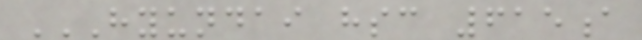HYUNDAI HSC 615A
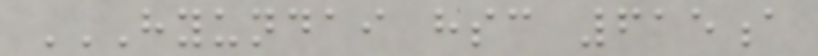HYUNDAI HSC 615A
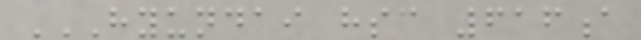HYUNDAI HSC 616A
